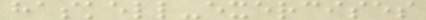haskell-exercises
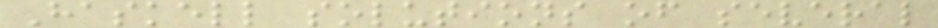Haskell solutions of several
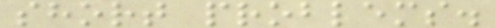short problems.
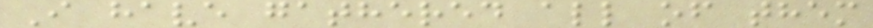I have gathered all of them
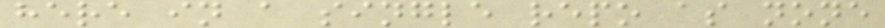here in a single repo as none
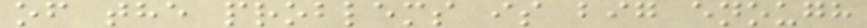of the problems is big enough
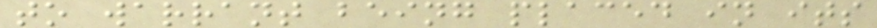to warrant being placed in its
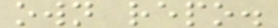own repo.
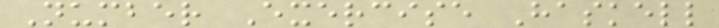Number Exercise Haskell
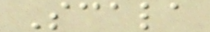Scala
